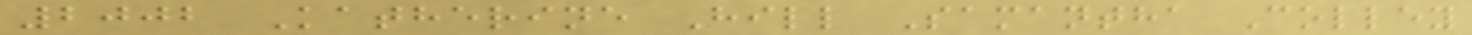2002 Katherine Hill Samantha Colley
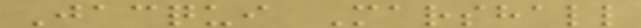Jacqui Marshall
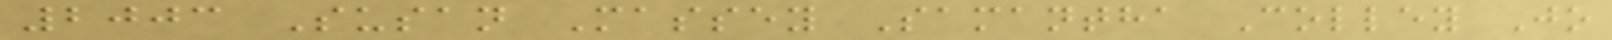2003 Susan Massey Samantha Colley Jo
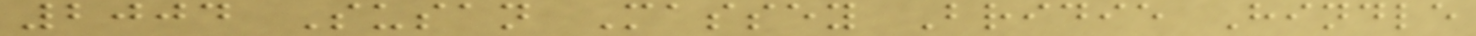2004 Susan Massey Bridie Hindle
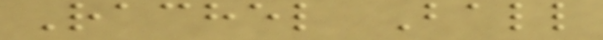Rachel Ball
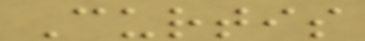Curtis
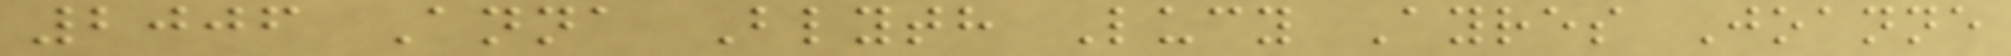2006 Anna Blyth Lucy Ayres Joanne
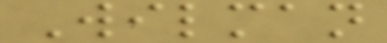Wilman
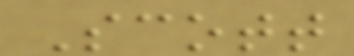Scott
